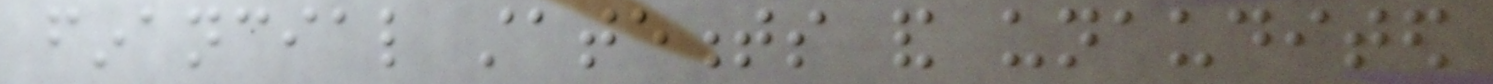financial statements and unaudited
